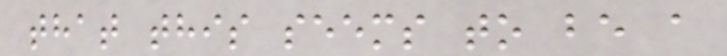that this seems to be a
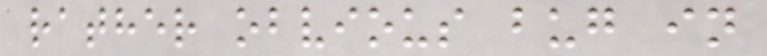rather obvious bug in
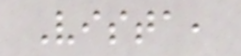Vista,
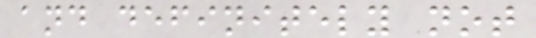and definitely not
